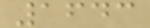1643
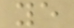ye
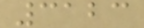3123
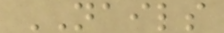NAILS
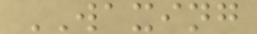WAXING
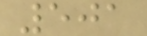501
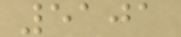5101
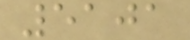5101
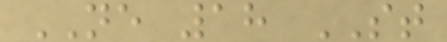NE 18 ST
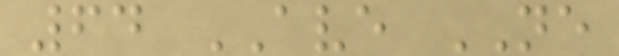64 AVE NE
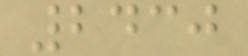2430
